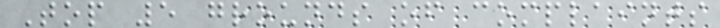Top 5 grounds of complaints
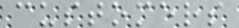customers
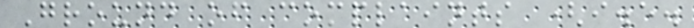Ground of complaints (i.e.
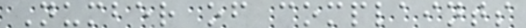Number of complaints
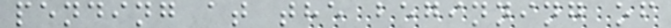pending at the beginning of
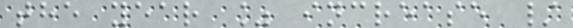the year % increase /
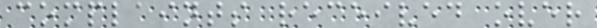complaints received over
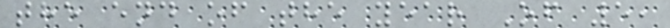the end of the year Of 5,
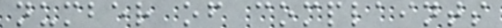number of complaints
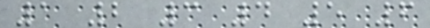1 2 3 4 5 6
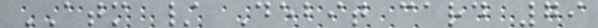ATM / Debit card 79
